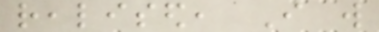realised, I will
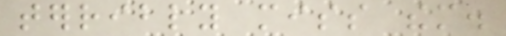terribly miss them.
